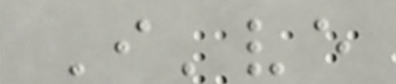I've
